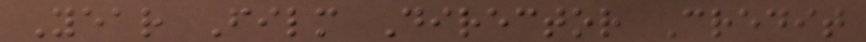Year Film Director Credit
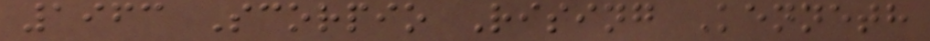1963 Scorpio Rising Kenneth
